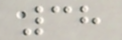38
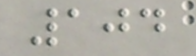104
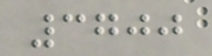3700
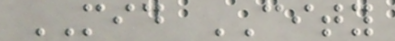MID CITY
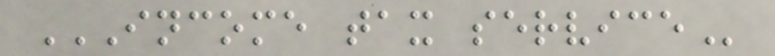INCOME TAX SERVICE
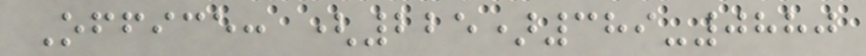Office: (225)389-0880
